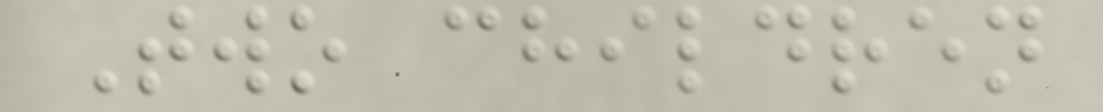Two children
